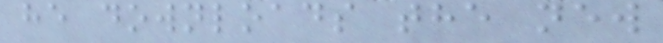he downloads the new
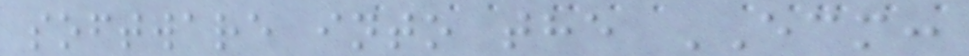software into the ECM:
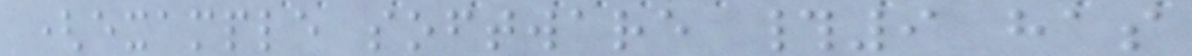(example software #9 has
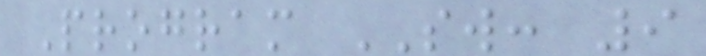Program SW: 9
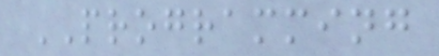PROGRAMMING
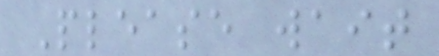Please wait
